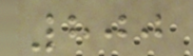800
